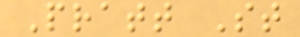Pratt St
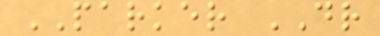PARKER DR
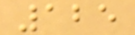125
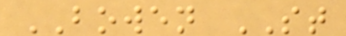BOWEN ST
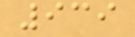939
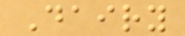Dairy
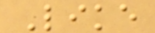Like
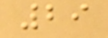29
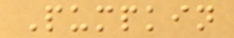Pumpkin
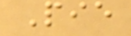Pie
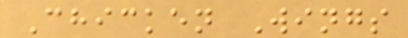Chicken Wings
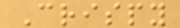Crispy
